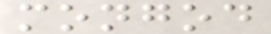mongod
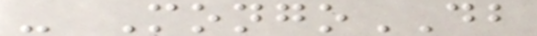- MongoDB
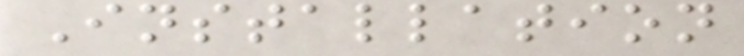Installation
